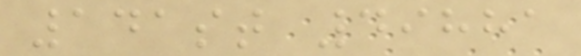141st 49881
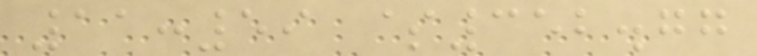11:59 $352.77
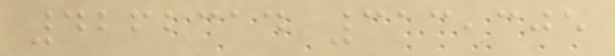4262314 313,305
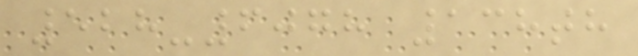528-6078 138th
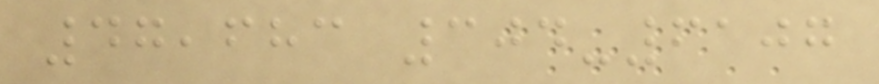47,683 304-6107
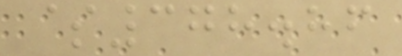$378.86
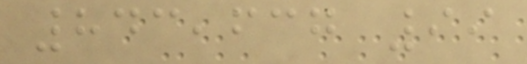843,637 99
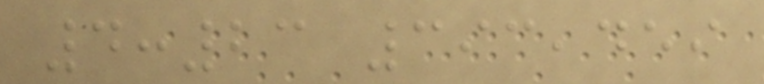4:23 393,459
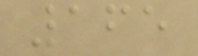165
